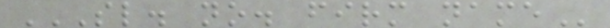SL. NO. FIRM NAME
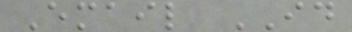Email ID
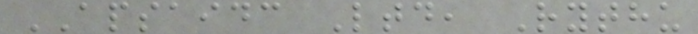APSAIDC Ltd, Rythu
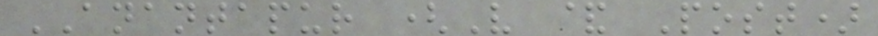ANANTAPUR (V & Post)
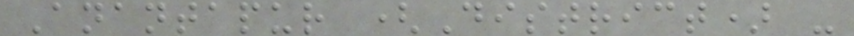Anantapur (District) -
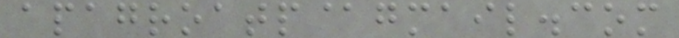apagroatp@gmail.com
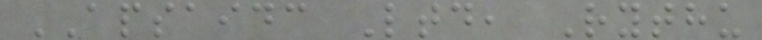APSAIDC Ltd, Rythu
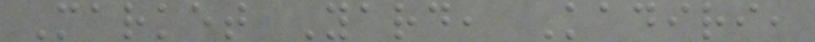Market Yard, Kadiri,
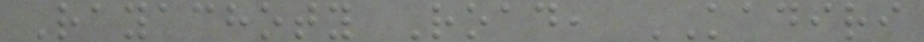Rayachoty Road, KADIRI
